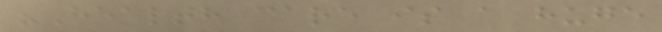"Health care is a huge
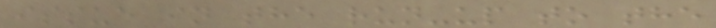issue in the run-up to the
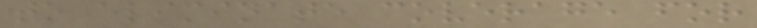to eliminate coverage for
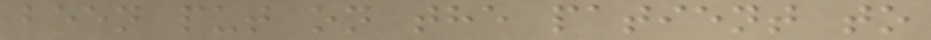been put on the patient to
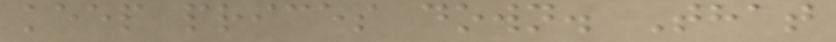keep prices down. That
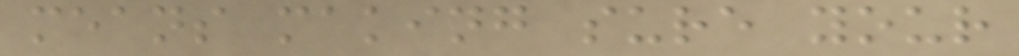means making sure your
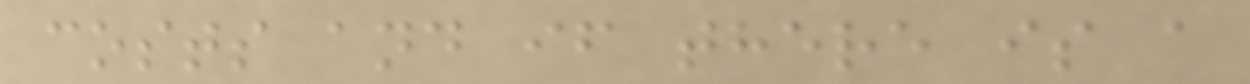costs and if there is a
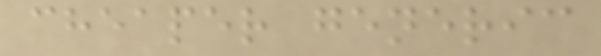cheaper generic
